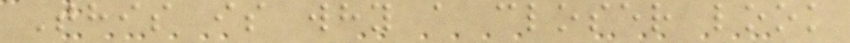This is why a closer look
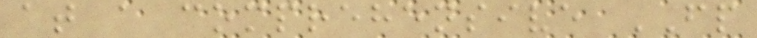at a comprehensive FP
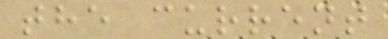the current
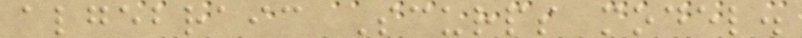algebraic Scurps model.
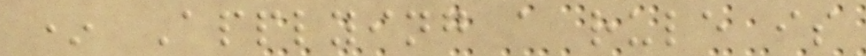* Applying a rule is
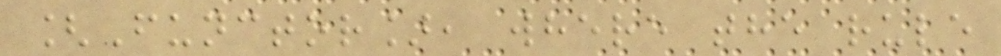[Functor], where the rule
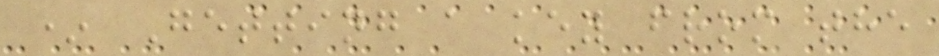* Getting a key from the
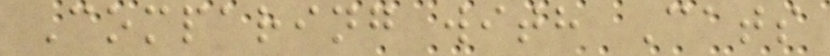Comparing with Cats
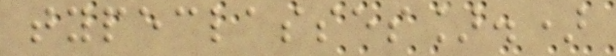typeclasses].)
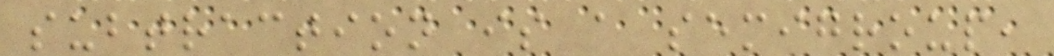subtraction is a semigroup,
